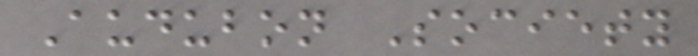Audubon Society
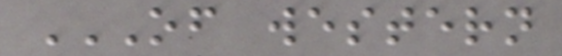OF WESTERN
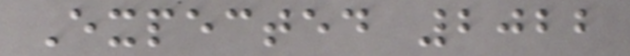Expected 2022
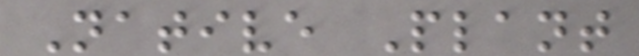Native Plant
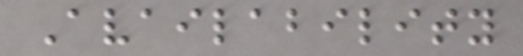Availability
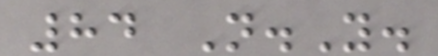84 N.Y.
